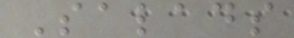Salads
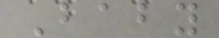Baby
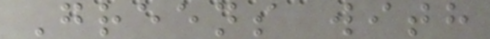Greens with
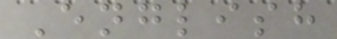English
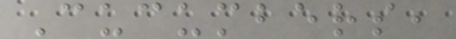Cucumbers,
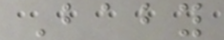Baby
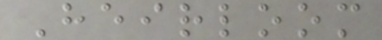Heirloom
